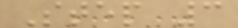Step 3
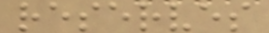reserves
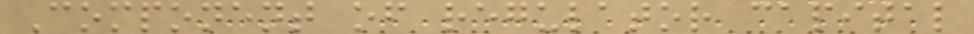Component of regulator capital
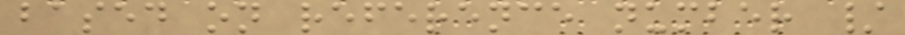based on reference number /
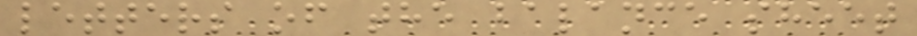letters of the balance sheet
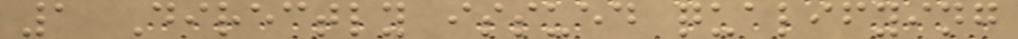1 Directly issued qualifying
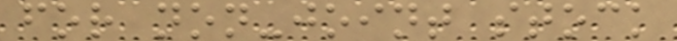for non-joint stock
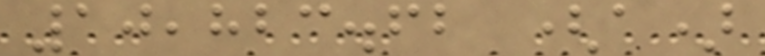10,823.62 (a)
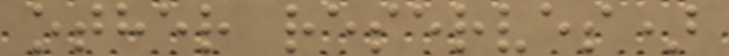other reserves)
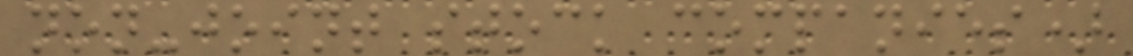non-joint stock companies)
